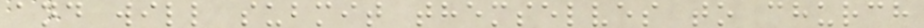and will submit themselves to church
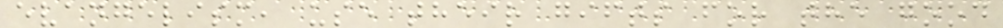evangelism, use their gifts for the good
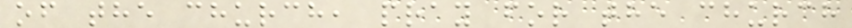of the church, pray for the church
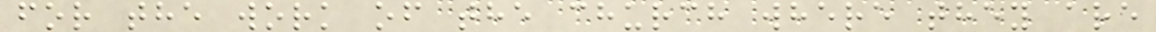for the work of the church where they are
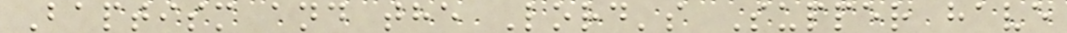Baptism and the Lord's Supper have
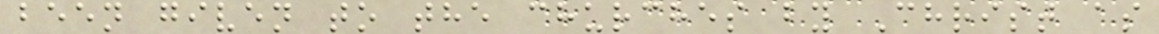been given to the churches by Christ as
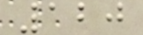120
